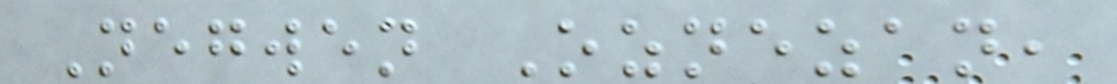Negwen Oznezan,
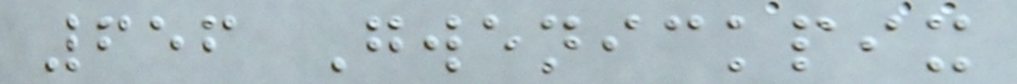656 Gwenickpix
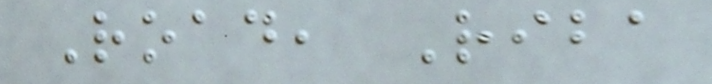Road, Riba
